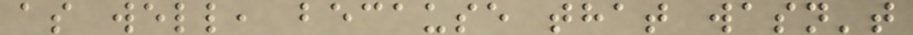as well, because that wasn't
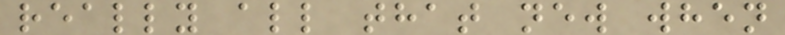really all that new when
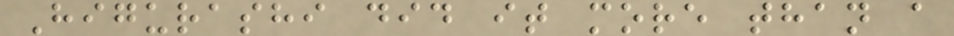Higurashi did it more than a
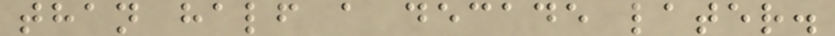than half a decade later.
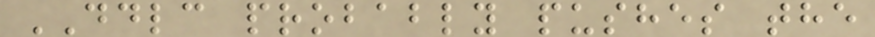DDLC probably pushes the
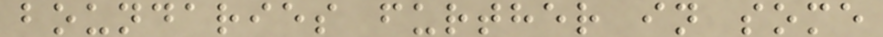boundaries further in some
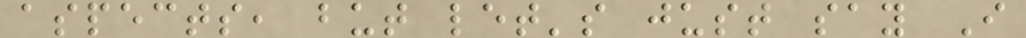aspects, but let's just say I
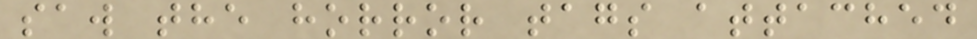saw the horror tags attached
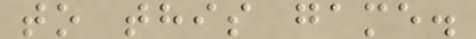to this game.
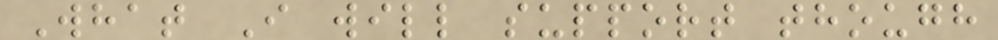What I will support though
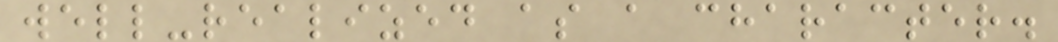well-realized as a character.
